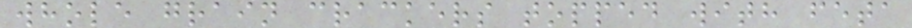whole grain crackers topped with feta
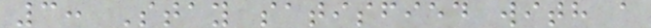3: Stay satisfied with a
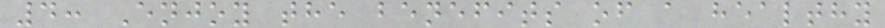4: Enjoy the benefits of a healthy
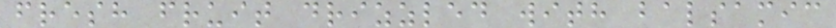fresh fruit drizzled with balsamic
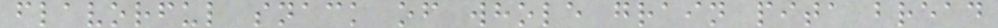flavorful snack of whole grain pita bread
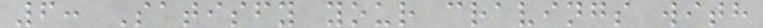6: Satisfy your cravings with
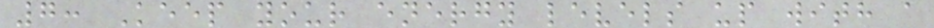7: Keep your energy levels up with a
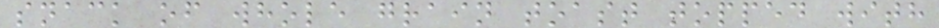snack of whole grain toast topped with
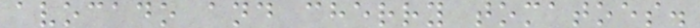avocado and cherry tomatoes.
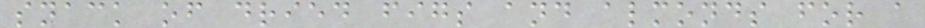snack of dried figs and almonds for a
